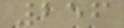256
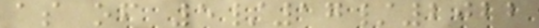as of 5/17/2022
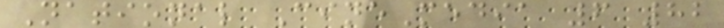National CineMedia 6 82
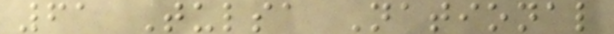61 Tulsa National
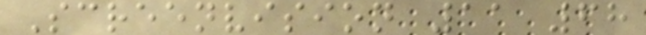Screenvision 11 68
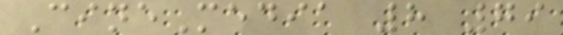CineMedia 8 79
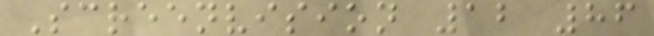Screenvision 12 86
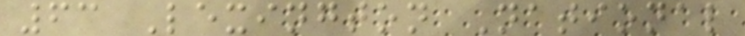63 Lexington National
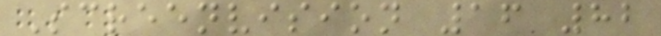Screenvision 16 82
